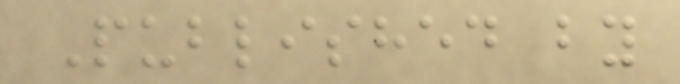Published by
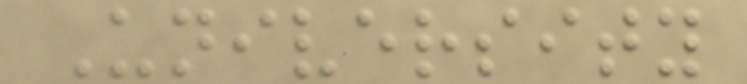University
